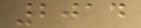2014
